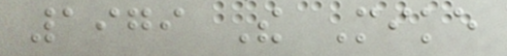1979 The Mike
